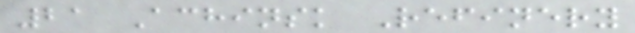21 Achinsk Refinery
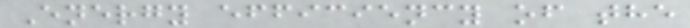Energy efficiency of the
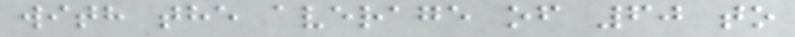with the average of 60 to
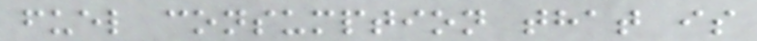fuel consumption that is
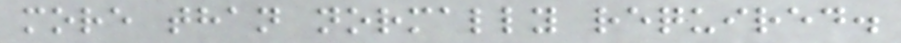more than normally required.
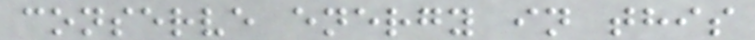conserve energy in this
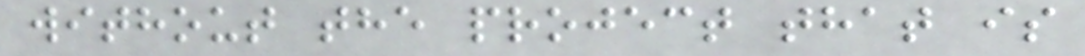without the project that is
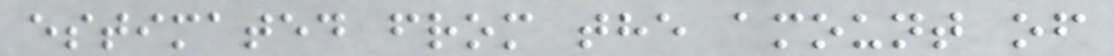estimated from the amount of
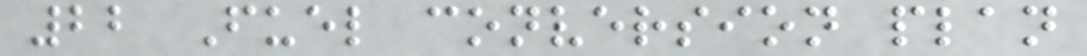22 Fuel conversion plan
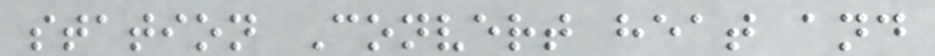station Convert heat and
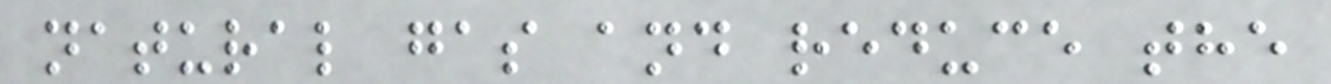natural gas and reduce the
